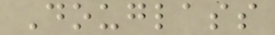Douglass
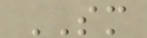SM
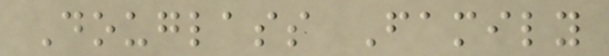Douglass Family
